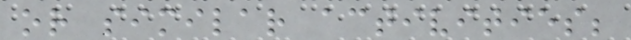or similar activities;
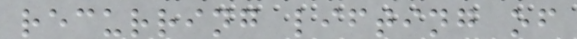recurring lifting of
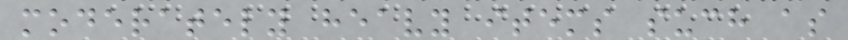moderately heavy items such as
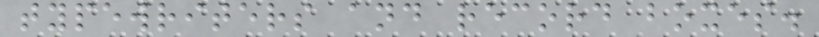typewriters and record boxes.
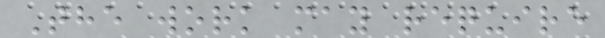The work may require
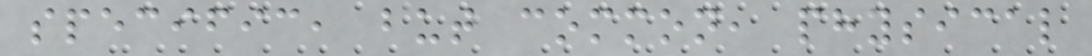specific, but common, physical
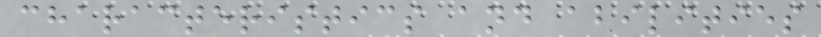characteristics and abilities
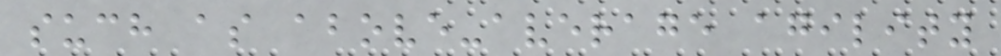such as above-average agility
